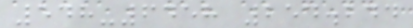548-6458 254.244
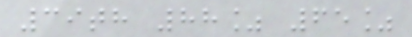39th 88% 65%
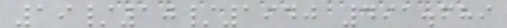19/10/1940 491.689
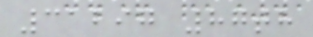31297 87th
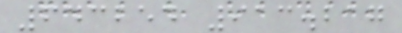643254 913.217
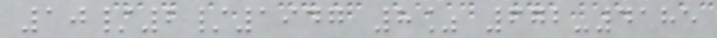10/2/1947 8% 672-4185
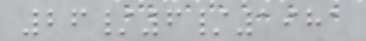26/6/1981
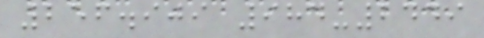256.909 984-2449
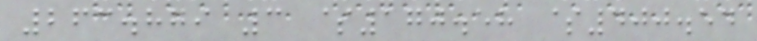263.879 3 $170.58 $400.54
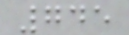745
